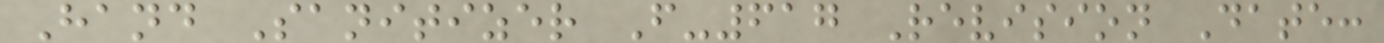Hand Sanitizer F-617 Revision Date:
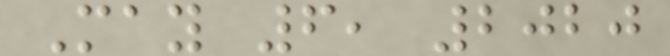May 6, 2020
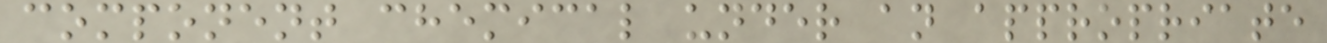component chemical under an appropriate
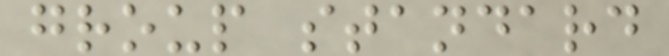group standard
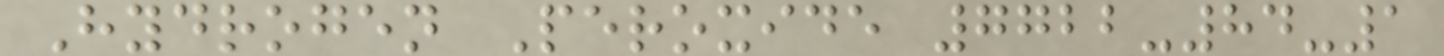Hydrogen Peroxide 7722-84-1
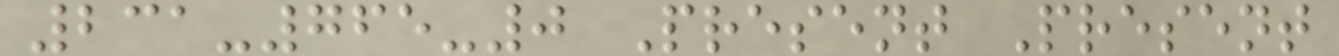231-765-0 Present Present
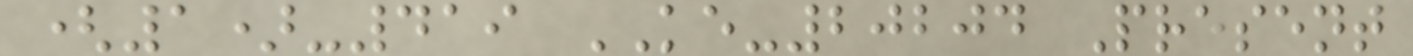(1)-419 KE-20204 Present
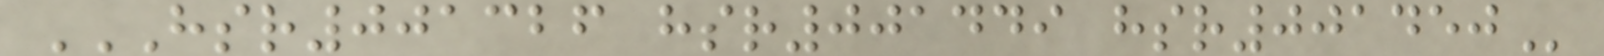HSR001326 HSR001449 HSR001450
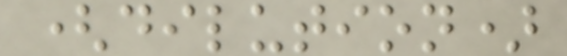(dilution)
